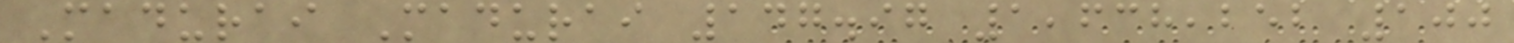Madurai Madurai 147.97 1,638,252 100
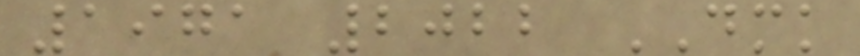1971 2022 DMK
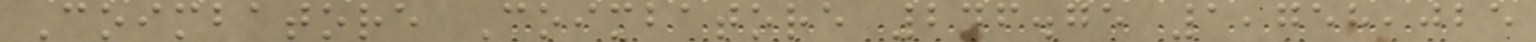Coimbatore Coimbatore 246.75 1,758,025
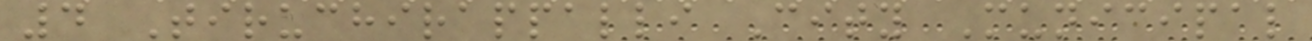4 Tiruchirappalli City Municipal
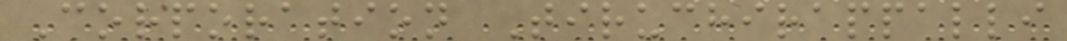Corporation Tiruchirappalli
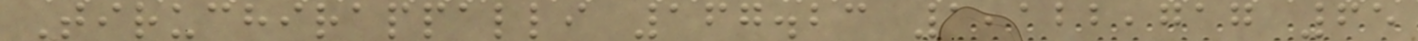Tiruchirappalli 167.23 1,122,717 65
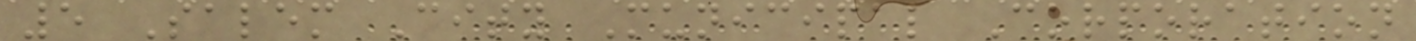5 Salem City Municipal Corporation
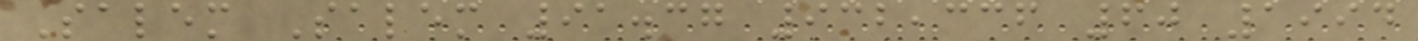Salem Salem 91.37 932,336 60 1994
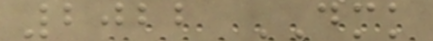2022 DMK
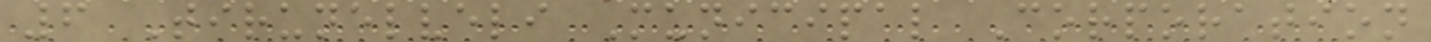6 Tirunelveli Municipal Corporation
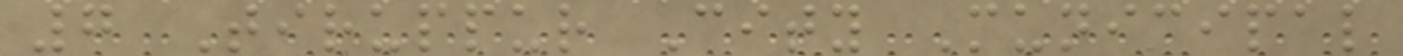7 Tiruppur City Municipal
